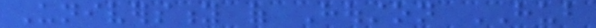University of Houston HUB
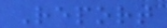Report
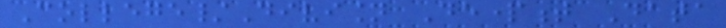College/Division Department Data
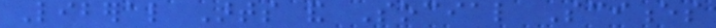Liberal Arts and Social Sciences
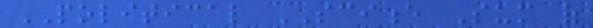POLITICAL SCIENCE Sum of
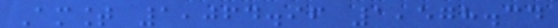Amount 1,064.96 1,578.34
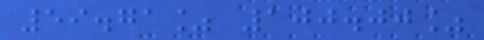59.71% 100.00%
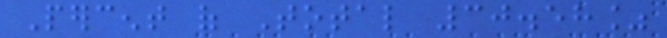Percent of Total 30.58%
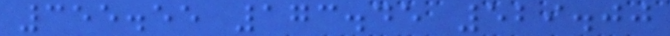355.55 173.45 529.00
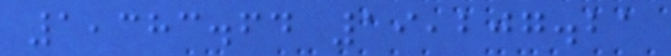1,383.64 19,207.21
